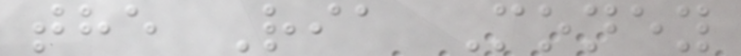the Ria Money
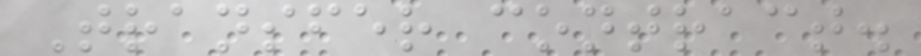Transfer contract.
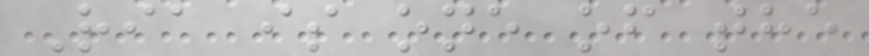Ria is one of the
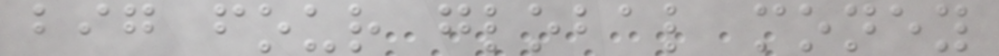big four global money
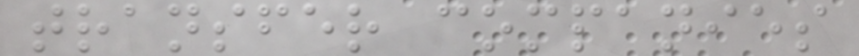transfer companies
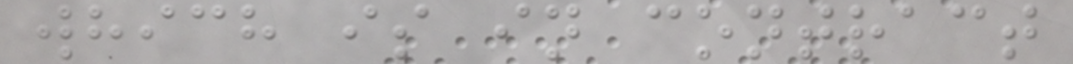which is in contract
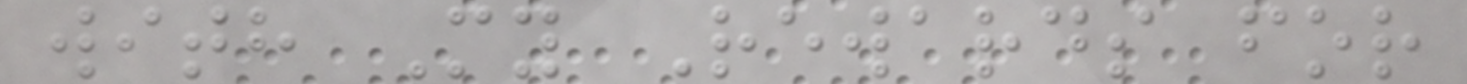with My Rewards for
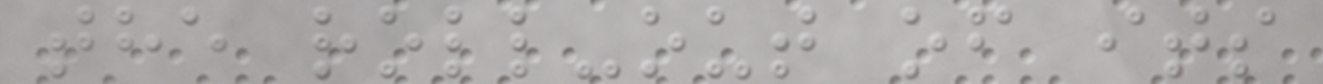the roll-out of its
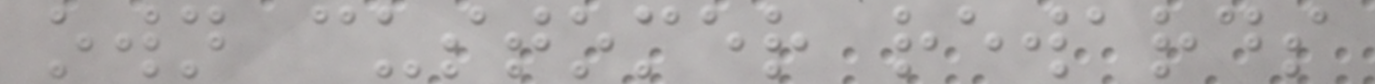own customer rewards
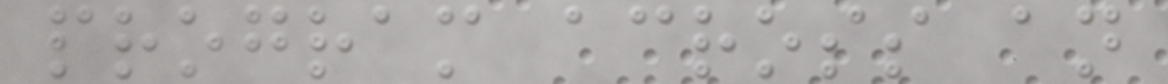program across an
